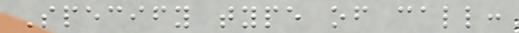Specify type of call:
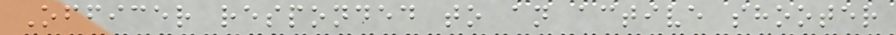Officer responded to an active shooter
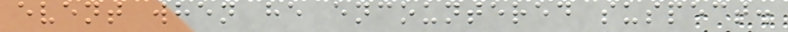event when he encountered suspect.
